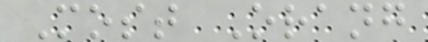Most Orang
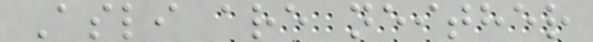Asli are neither
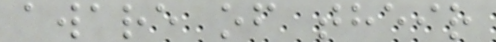aware of their
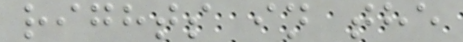rights in the
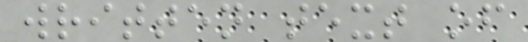written text of
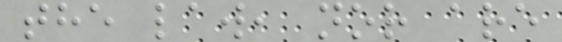the law, nor are
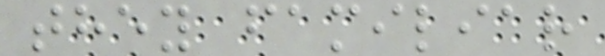they familiar
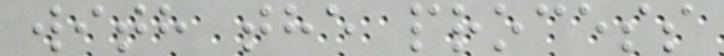with the process
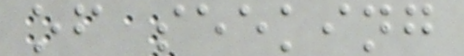of seeking
